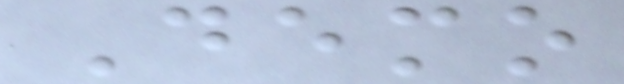Demo
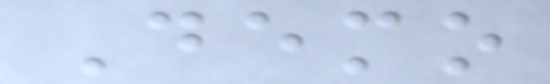Demo
